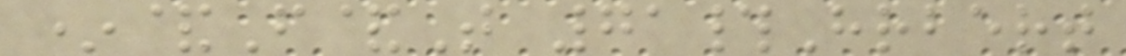*&F&T 71#Hrbert
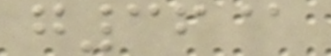g36@
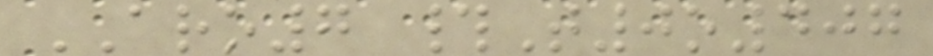ARO7 #T0o407
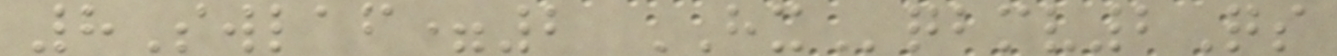8Swlaf=2 HXqbmv2Qs
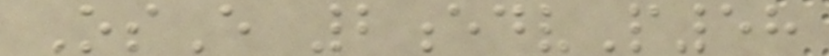OsE 2edvP58
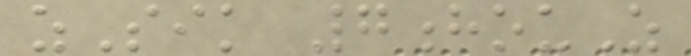zSik 7houZ
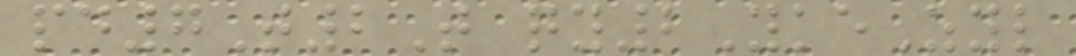pd7T2T qy2YkeZyl
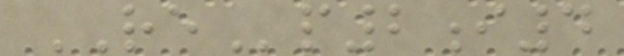REp2i4
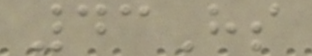43Hs
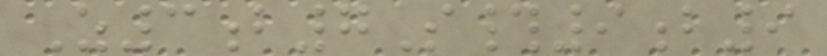Z3b7S#9b9
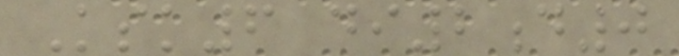Ksk6 di2d0
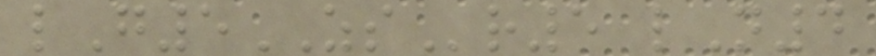lG5ZSr5 lN4
